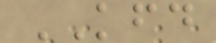KFD
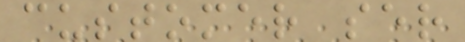customer ser
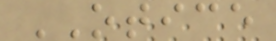OTICE
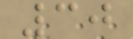30
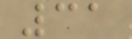31
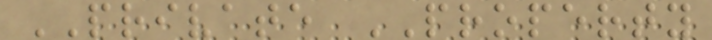PRIVATE PROPERTY
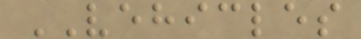VEHICLES
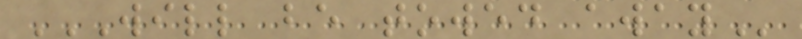WILL BE TOWED AWAY
